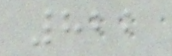822
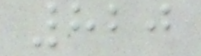820
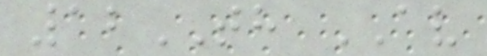12TH AV
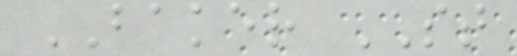BAKER ST
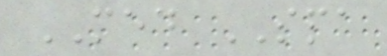MED SPA
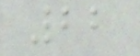22
